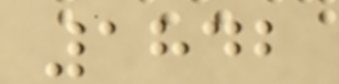1842
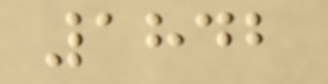1842
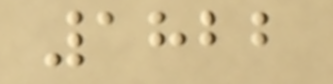1822
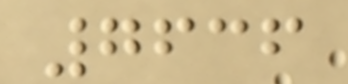7636
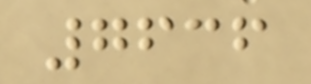7636
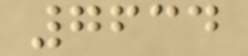7634
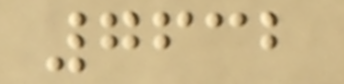7632
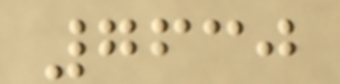7630
